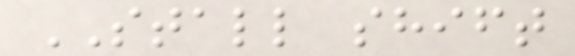STALL shift
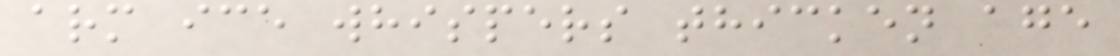arm ice whispers thicken age
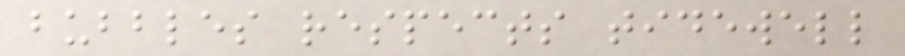bubbles respects tidewell
